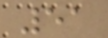51
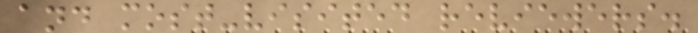and most-visited reviewers.
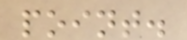point.
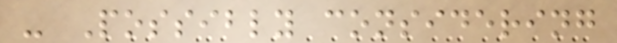- Possibly considering
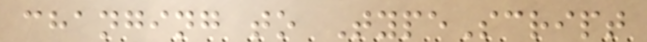changing to TypeScript
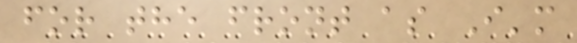for the front as I'm
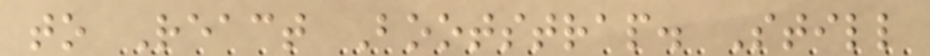to React Bootstrap. Still
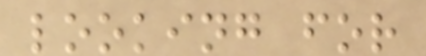looking for
